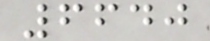6640
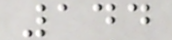144
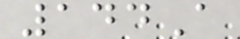144A
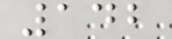142
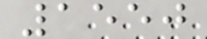1550
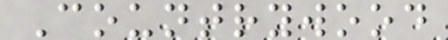Countrywood
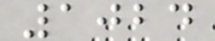1024
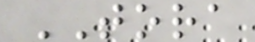TORA
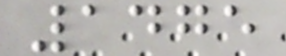1475
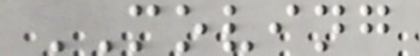MOVING
